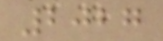2027
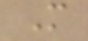M
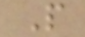P
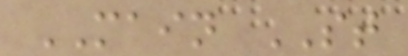MAIN ST
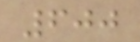600
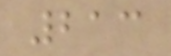213
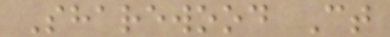Sharewood Ct
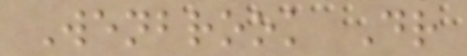Wenbrook Dr
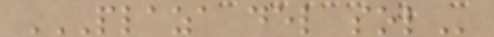PLAZA DEL SOL
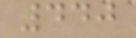440
